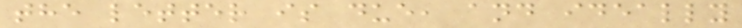the letter is due, and ideally
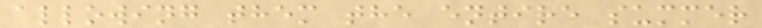allowing them the entire summer
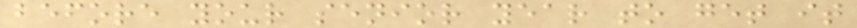before your senior year to get it
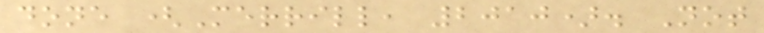done (Merrill, 2010). Not
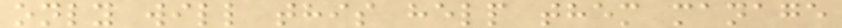only will this help them manage
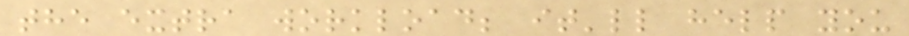the extra workload; it'll help you
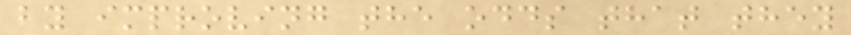by improving the odds that they
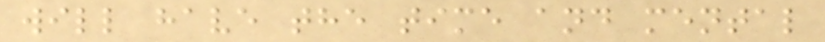will have the time and mental
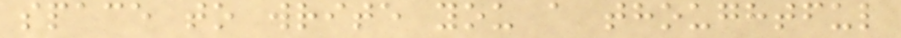space to write you a thoughtful
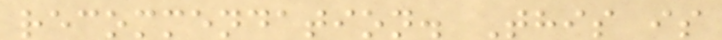recommendation. This is
